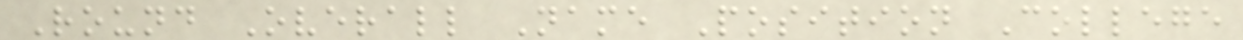Round Overall Name Position College
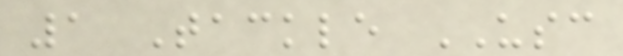1 Tackle USC
